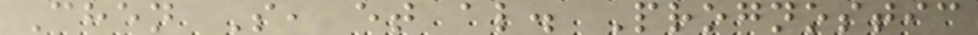Chen S, et al. Prognostic
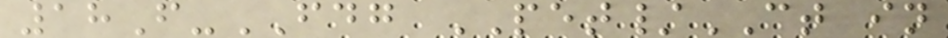18F-FDG PET/CT in
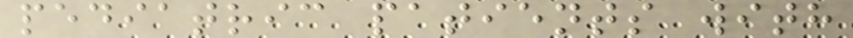pediatric patients with
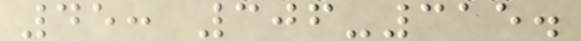45: 306-315.
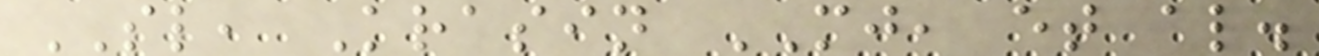SL, Krasin MJ, et al.
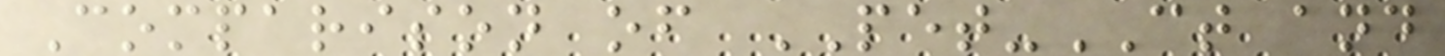Comparison of PET-CT and
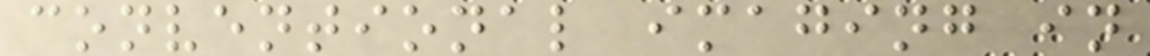conventional imaging in
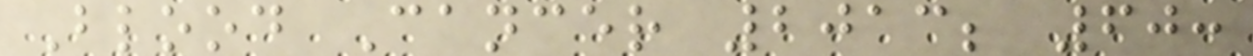Blood Cancer 2013; 60:
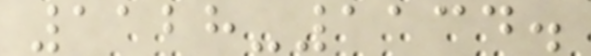1128-1134.
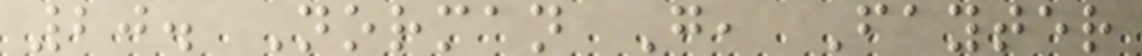20. Norman G, Fayter
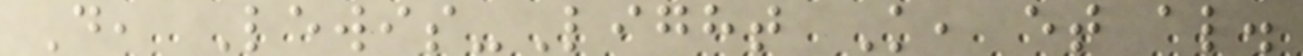D, Lewis-Light K, et al.
